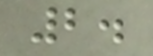2.
